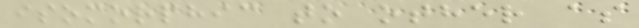isomorphic to other as
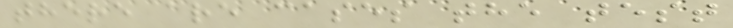there are cases the test
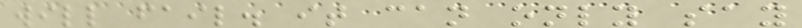will fail. it can only say
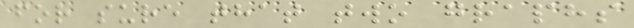for sure that two graphs
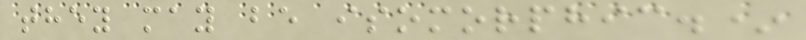they may be isomorphic.*
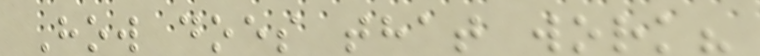How does that work?
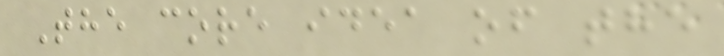The core idea of the
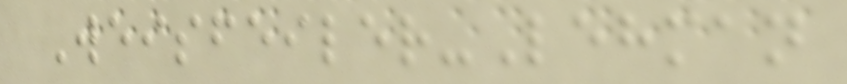Weisfeiler-Lehman
